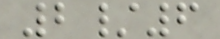2/6
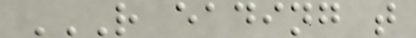R EADING T
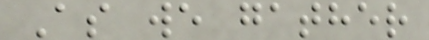As we gather
